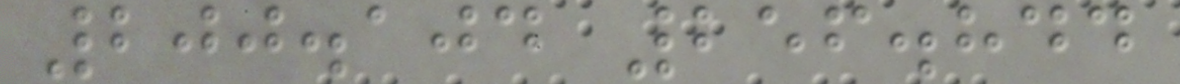200.104 256.844
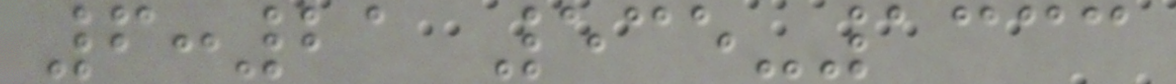6:21 535-1333
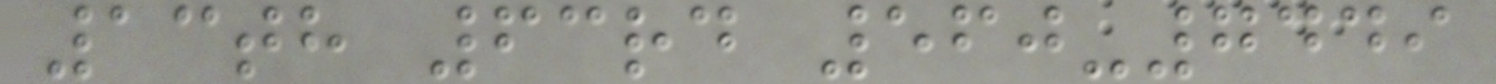13th 63rd 560-7449
